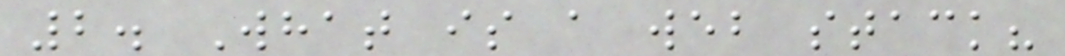2. What is a web stack?
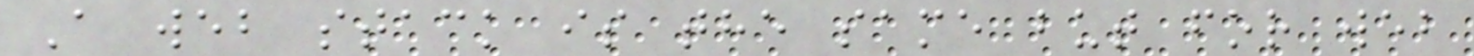A web stack is the same but for web
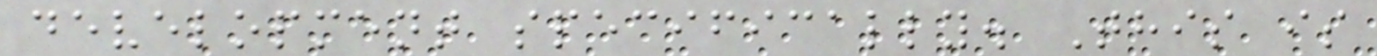development specifically. This is
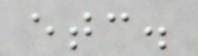etc.
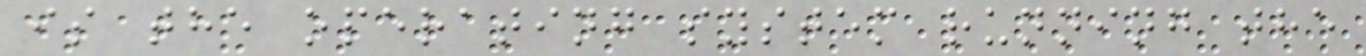is the operating system running the
